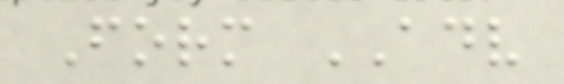Form ADV
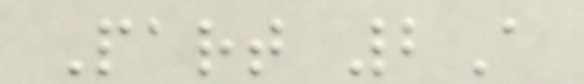Part 2A
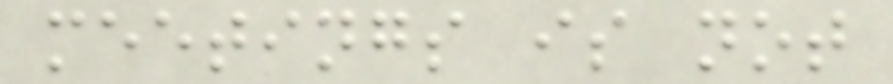meetings is not
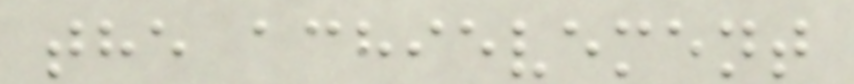the achievement
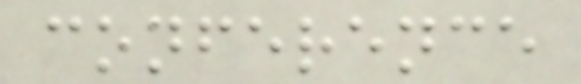conference
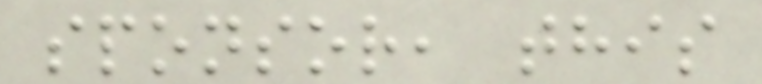sponsor, this
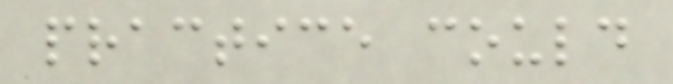practice could
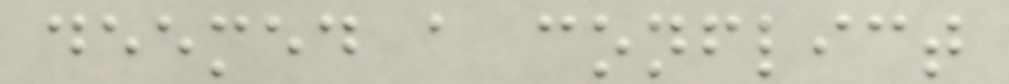deemed a conflict
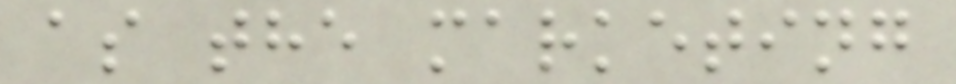as the marketing
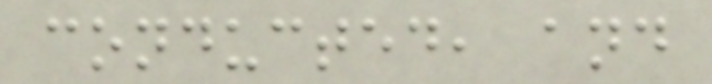conducted, and
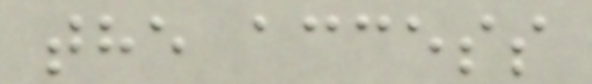the access
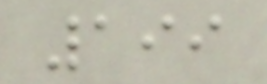199
